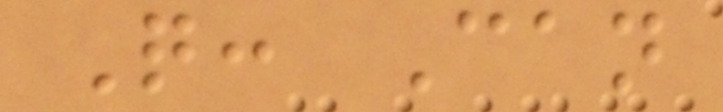Q: Can
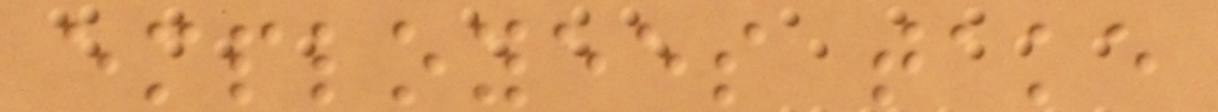employees take
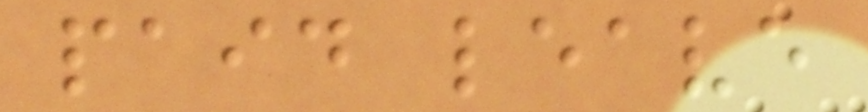paid leave
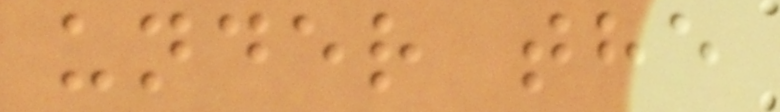under the
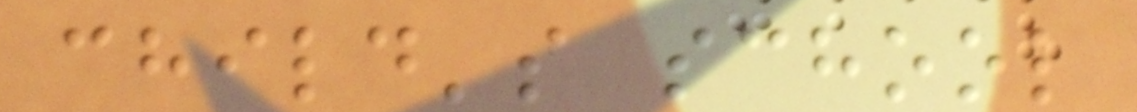child's school
